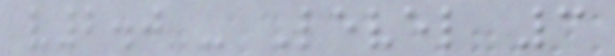v2.0 - Level 3
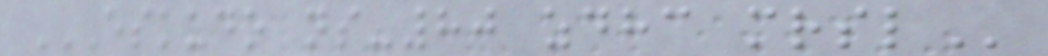ESKUDO NS-80 ZDHC MRSL
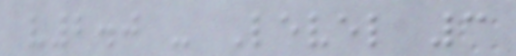v2.0 - Level 3
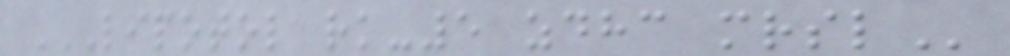LIPOTOL RK-5 ZDHC MRSL
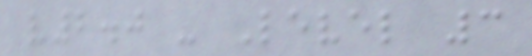v2.0 - Level 3
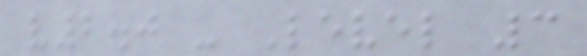v2.0 - Level 3
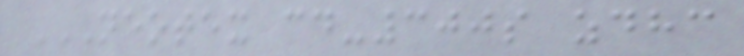NEOTEX CD-300S ZDHC
